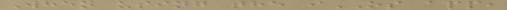When using the iOS app,
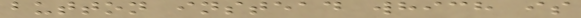button instead which is
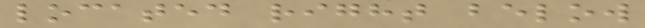located right below
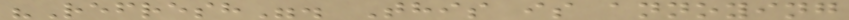"Refresh". This is annoying
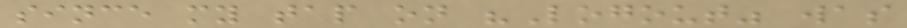since my tap on "Logout" was
